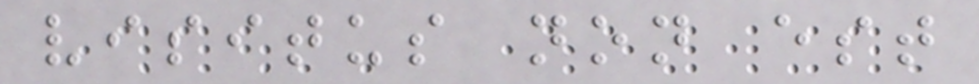visitus non est
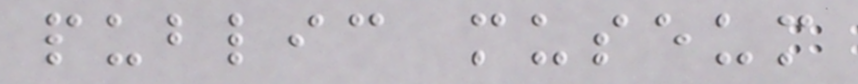public museum
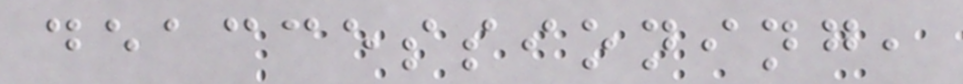deaccessioning,
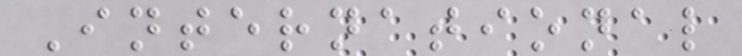International
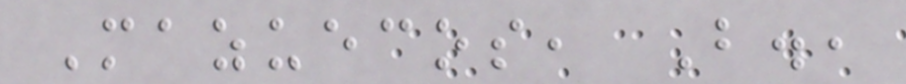Mazuecos, B.,
